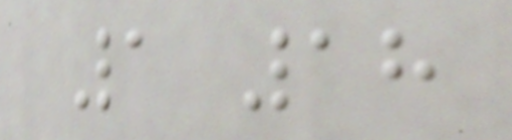1 18
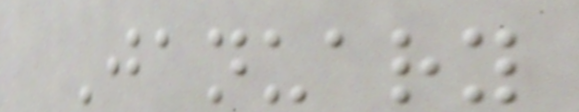January
